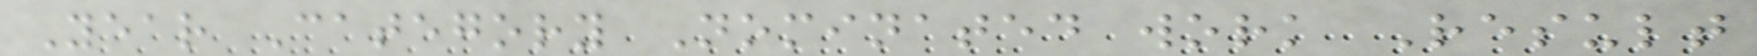Year Category Nominated work Result
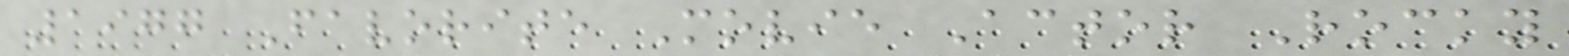1977 Favorite Movie Actor Rocky
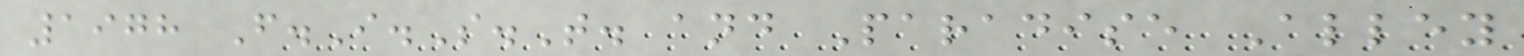1978 F.I.S.T. and Paradise Alley
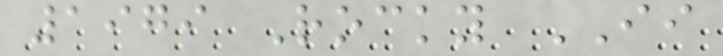1979 Rocky II
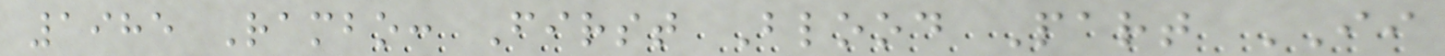1985 Rambo: First Blood Part II
